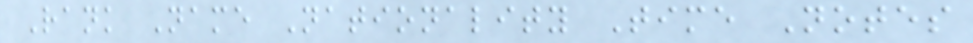Rank Name Nationality Time Notes
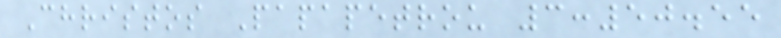Christos Papapetrou 3:50.55
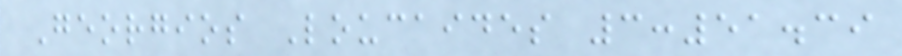Georgios Loucaides 3:51.39
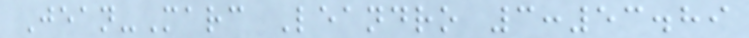Jean-Marc Leandro 3:53.89
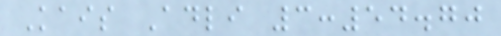Kais Adli 3:54.70
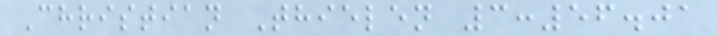Christian Thielen 3:56.01
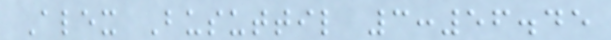Alex Busuttil 3:56.45
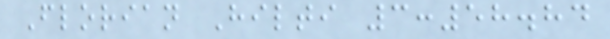Florian Hilti 3:58.84
